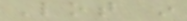Lot in
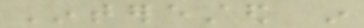Interested in
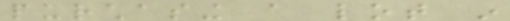purchasing a lot in
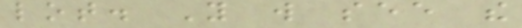lot. You will see the
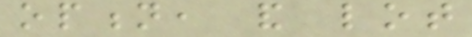option, and lot
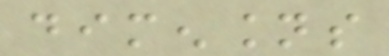dimensions
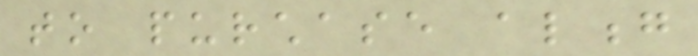to purchase along
